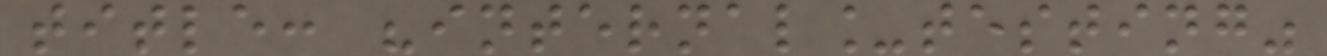title: "internal_testing"
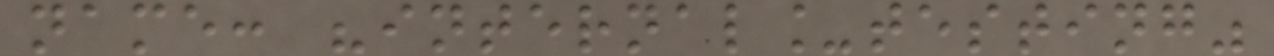name: "internal_testing"
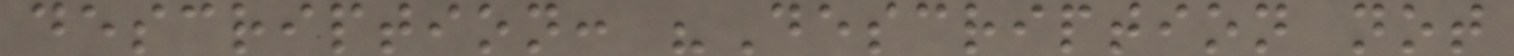description: "Description not
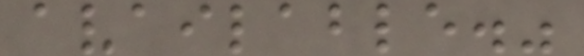available."
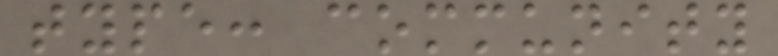type: community
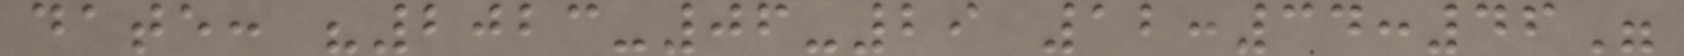date: "2023-06-29 12:34:46"
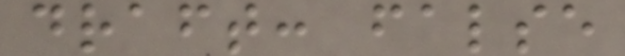draft: false
